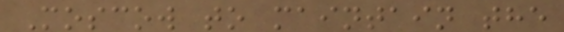Moscow to maintain the
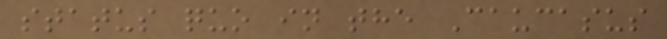status quo in the Caucasus
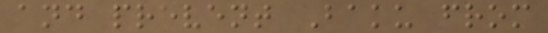and prevent Baku from
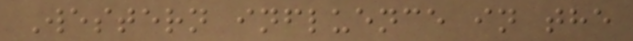Western influence in the
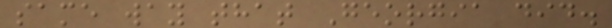same way that Georgia did.
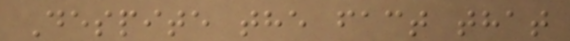Despite the fact that
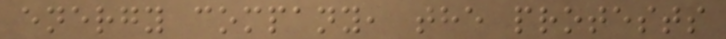energy company, the protests
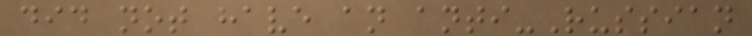did not have an anti-Russian
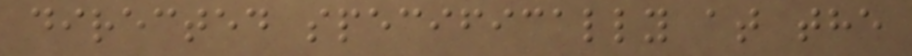directed specifically at the
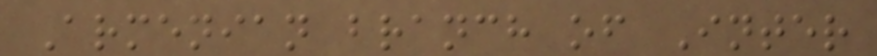Armenian branch of Inter
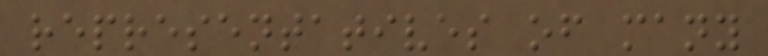representatives of many
